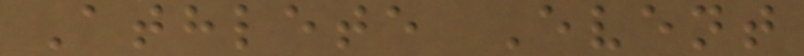Athlete Event
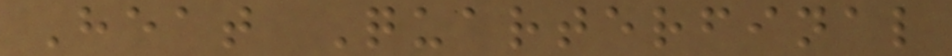Heat Quarterfinal
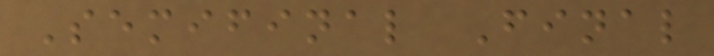Semifinal Final
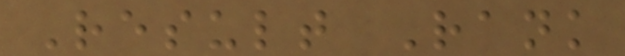Result Rank
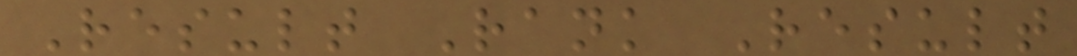Result Rank Result
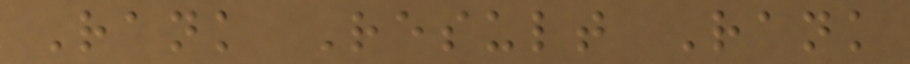Rank Result Rank
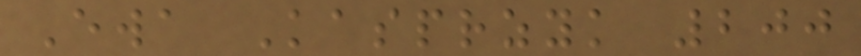Ewa Kasprzyk 200
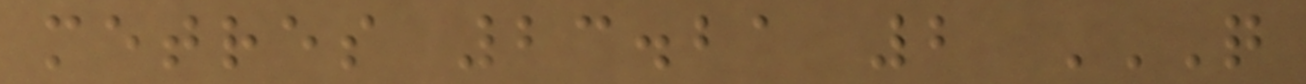metres 23.21 2 Q
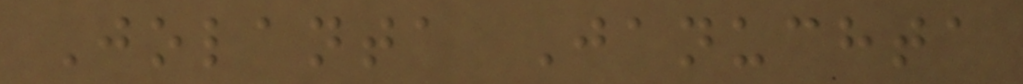Jolanta Januchta
